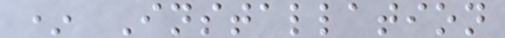* Installation
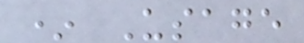* Usage
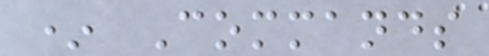* Commands
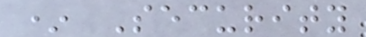* Security
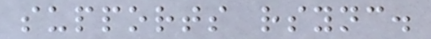supports rsync.
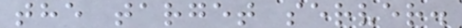the target server.
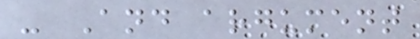- And argument
